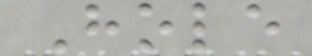Hole
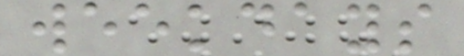weekdays
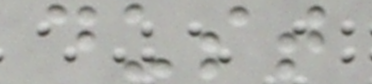dust
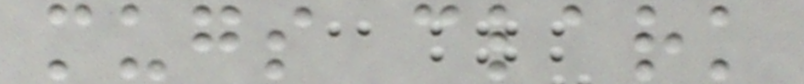mugs clark
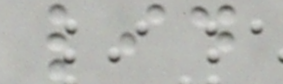lid
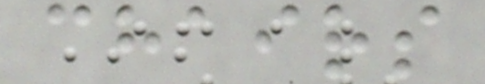chairs
